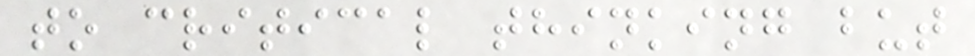to critical thinking but
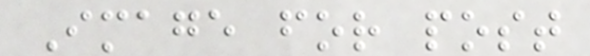Image for post
